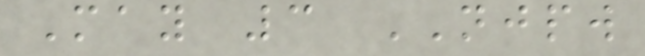May 3 NJPW
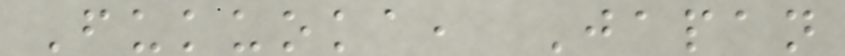Fukuoka, Japan
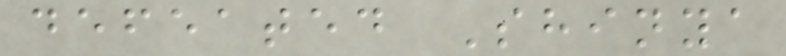defeated Shinya
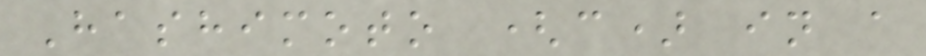Hashimoto (c) in a
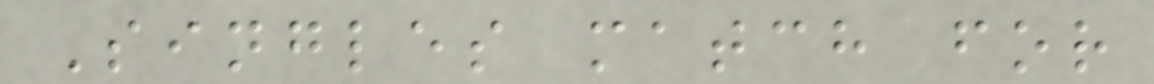Singles match for
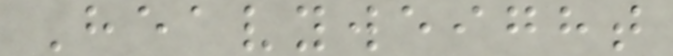Heavyweight
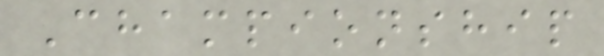Championship
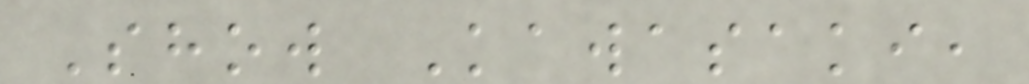Show Kawasaki,
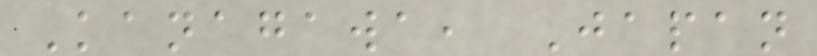Kanagawa, Japan
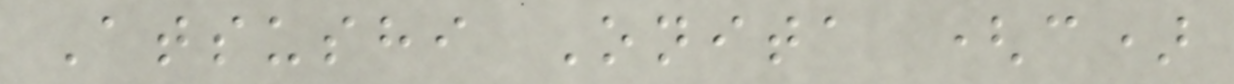Atsushi Onita (c)
